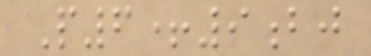P6+9bj
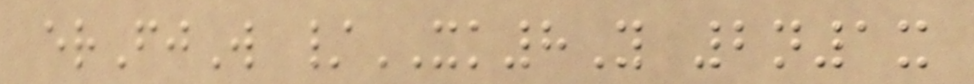erFjW /XK8Y 2n1x
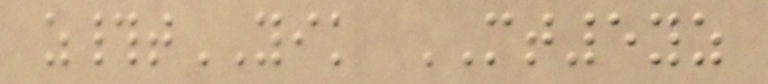z#tYIK MT5yz
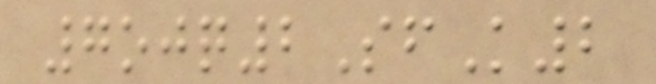7ojq2SfK2
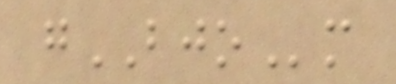gBJOm
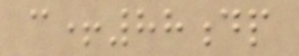c+88dp
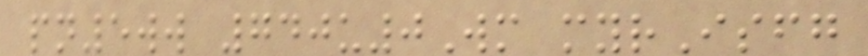pn5ww 740u0Wm myrIsfg
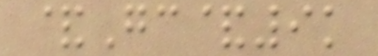&Gc&9k
